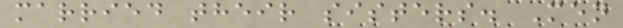married their sisters. Men
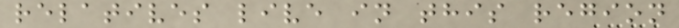relatives live in this region
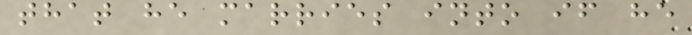that he marries into if he
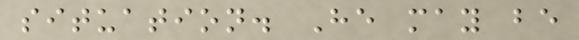situation. He may be
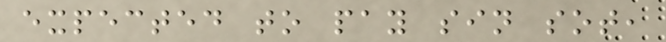expected to pay sin sot,
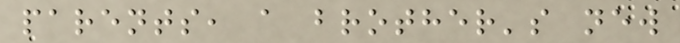parents, a brother's new
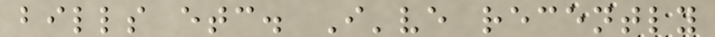bills etc. I've recently
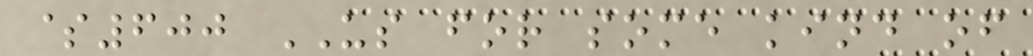$600 US for some kind of
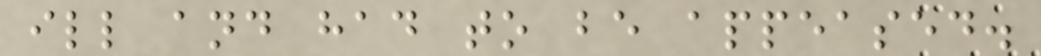ill and had to be appeased.
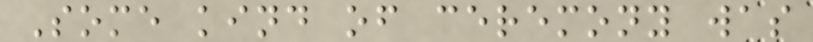Some kind of ceremony was
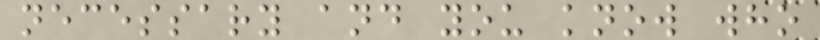necessary and you know who
